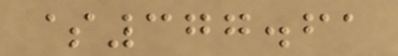$377.61
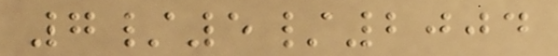7/5/2004
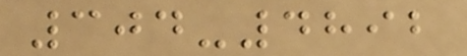304-4892
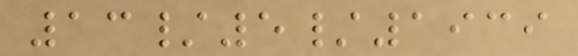13/5/1939
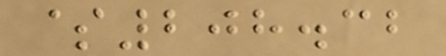$208.32
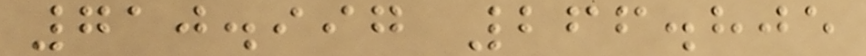710.997 266.805
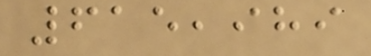615,989
